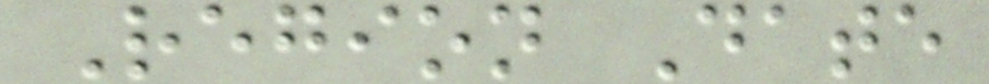Region Date
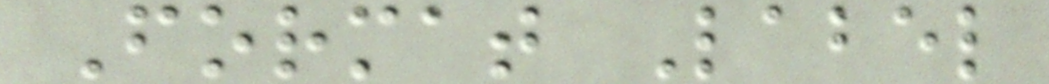Format Label
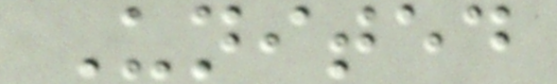United
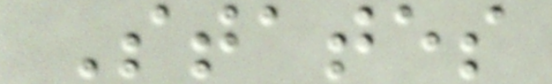States
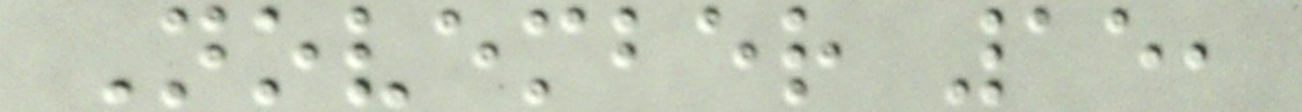November 15,
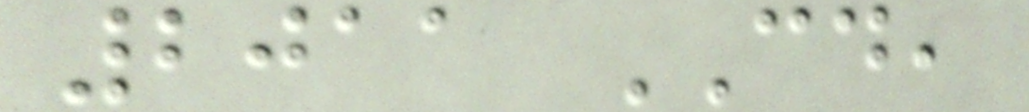2011 CD,
